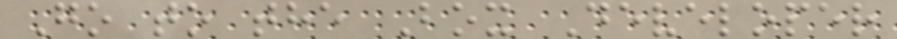Go to the Box Developer
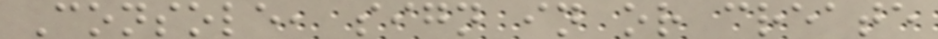Console, sign in or create
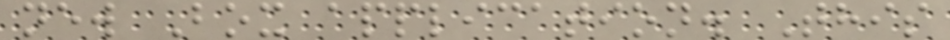new Box application. This
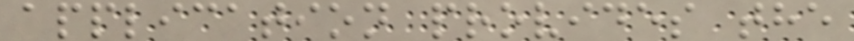application provides the
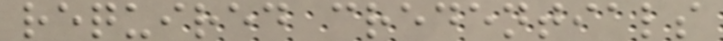required credentials
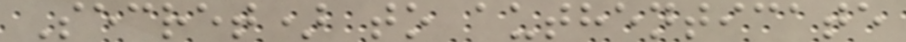Secret) to authenticate
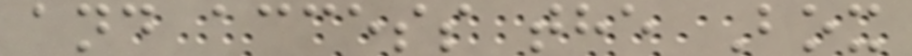and access the Box
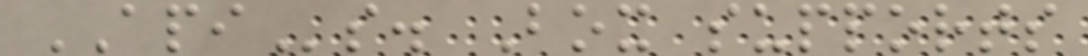APIs. Box supports
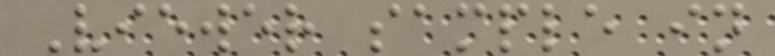Viewer sample in
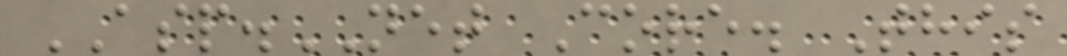ASP.NET Core. This
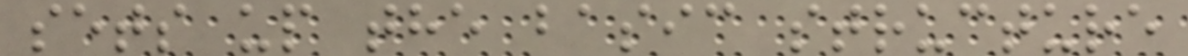sets up the basic structure
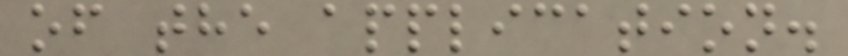of the application.
